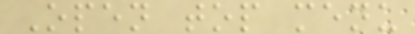Open top menu
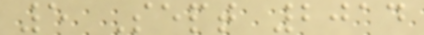5 Sept 2014
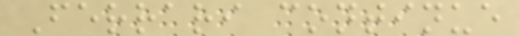Ferrari continue
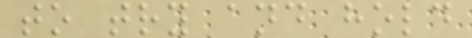to try and hold
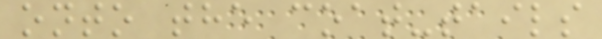onto the coat-tails
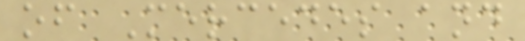of Mercedes and
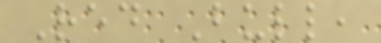Red Bull,
